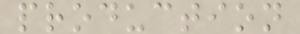production
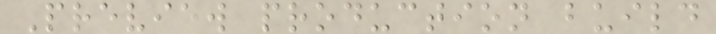Preview production build
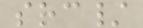src/
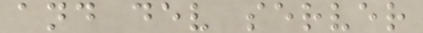and dev server
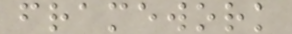framework
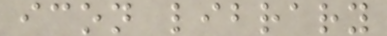icon library
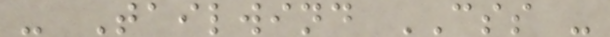- Tailwind CSS -
